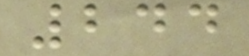244
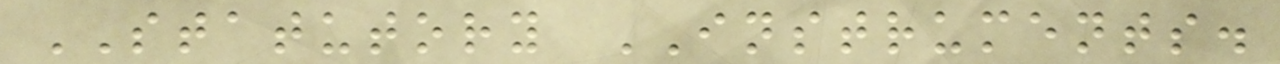STATUTORY INSTRUMENTS.
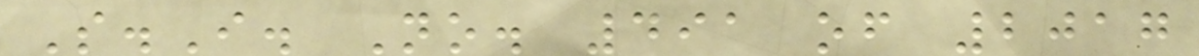S.I. No. 491 of 2017
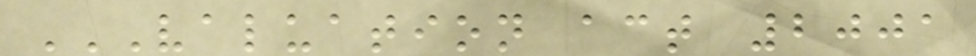VALUATION ACT 2001
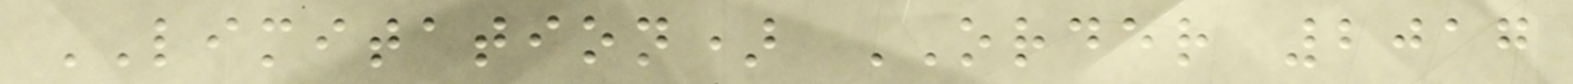LIMITATION) ORDER 2017
